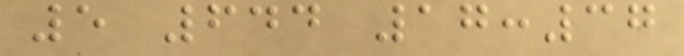5 644 17:37
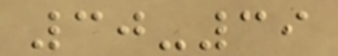30-39
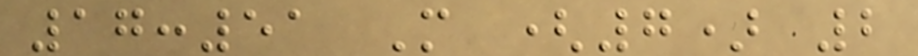17:51 M (7) 2
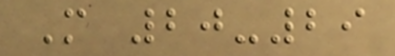M 20-29
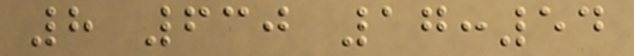8 630 17:54
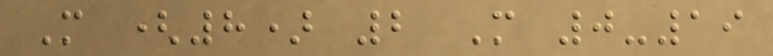M (8) 2 M 0-19
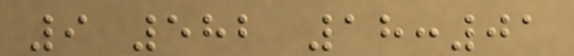9 582 18:01
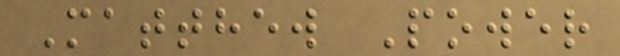Matthew Power
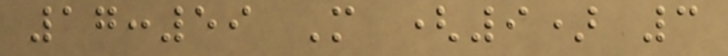17:59 M (9) 3
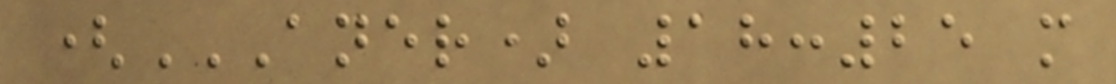(ANER) 18:25 M
